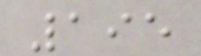195
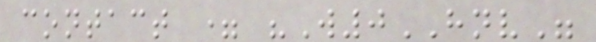contact = "W0HNV"
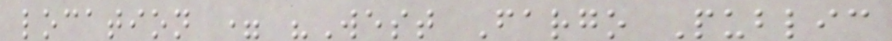location = "West Fargo Public
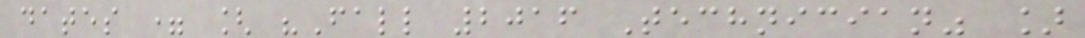dates = [ "Fall 2016 Technician" ]
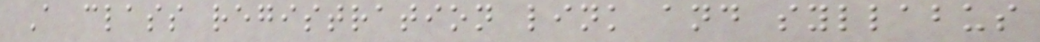A class registration link and syllabus
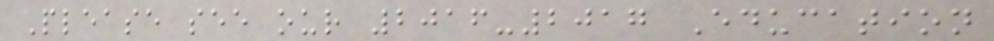Please see our 2016-2017 Education
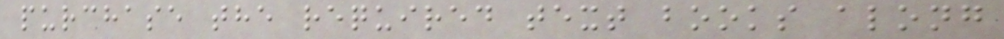purchase the required text books along
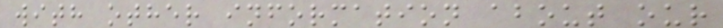with other information about our
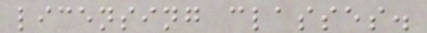licensing classes.
